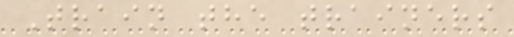Train the trainers
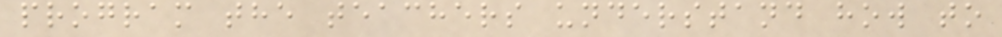program the teachers understand how to
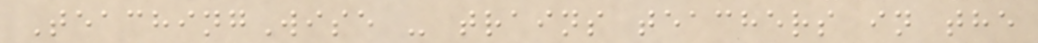TeachingWise - trains teachers in the
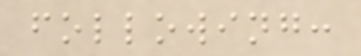following:
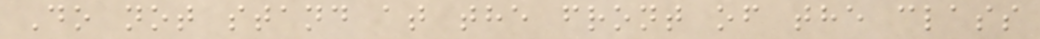Do not stand at the front of the class
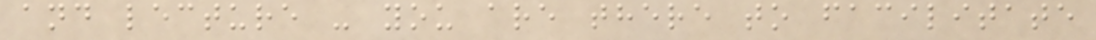and lecture - you are there to facilitate
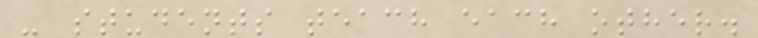- students teach each other.
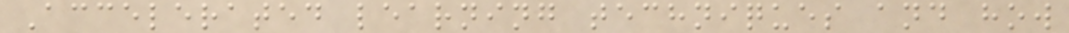Accelerated learning techniques and how
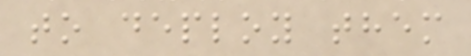to deploy them
